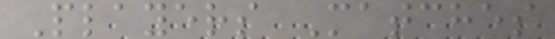Players Matches
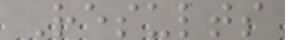Results
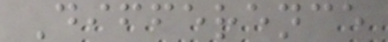Difference
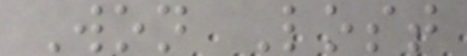Won Lost
